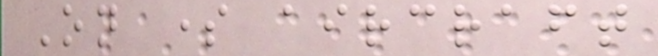On some aircraft
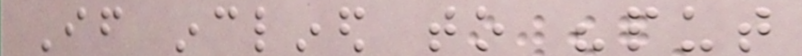If inclined to "put
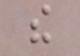the
